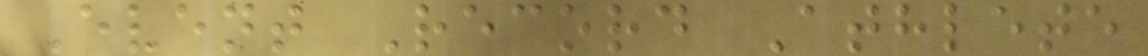Event Record Athlete
